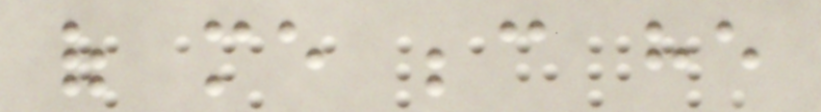of me because he
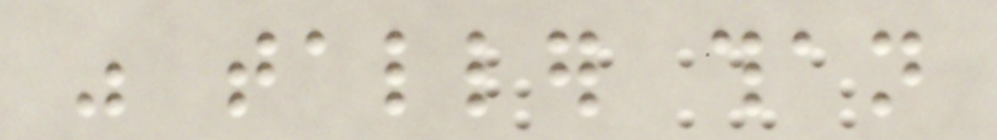was taller than
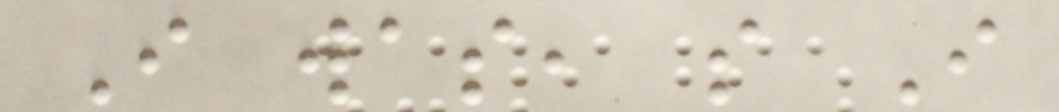I was, so I
